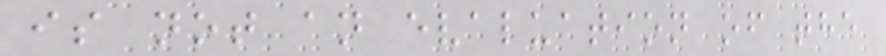is not an evaluation of the
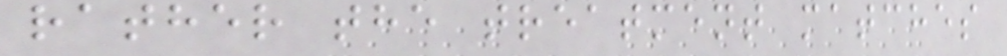rather the treatment matches
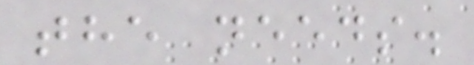the needs.
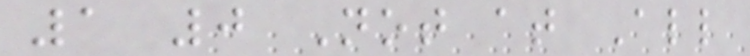1 0 Not at All
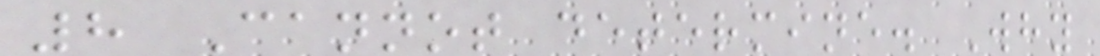8 Cannot determine. Why
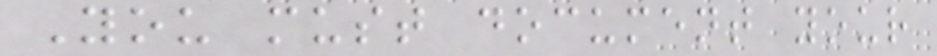You must document your
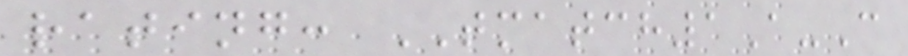rating: TMATCH1A-C
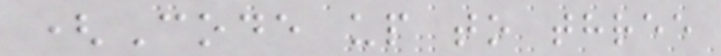(Code up to three
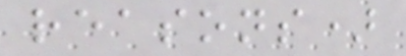reasons)
